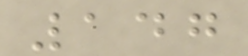147
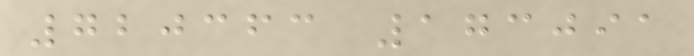720363 173091
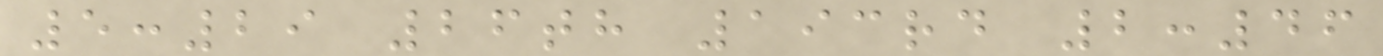5:29 26th 193rd 2:46
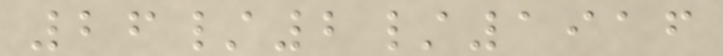26/2/1916
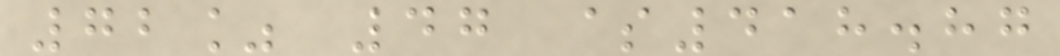72% 47 $418.87
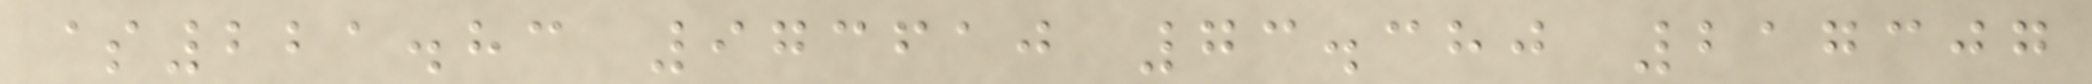$221.83 973610 73.380 217307
